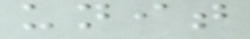unit
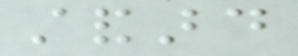standard
